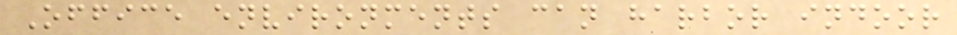Office environments can harbor indoor
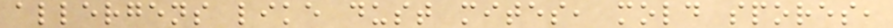allergens like dust mites, mold spores,
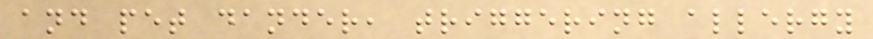and pet dander, triggering allergy
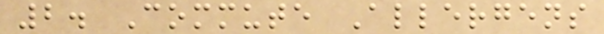2. Commute Allergens
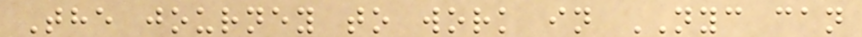The journey to work in NYC can
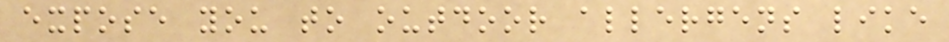expose you to outdoor allergens like
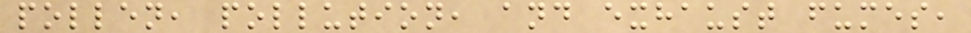pollen, pollution, and exhaust fumes,
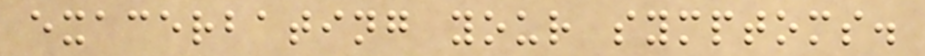exacerbating your symptoms.
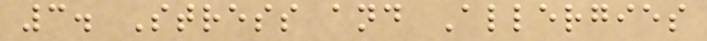3. Stress and Allergies
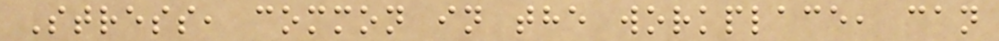Stress, common in the workplace, can
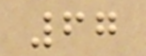67
